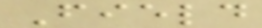Field
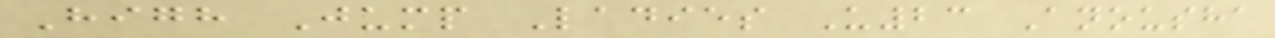High Jump Ladies U23 Anousha
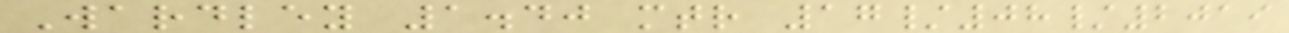Wardley 1.40 mtr 17/08/2019
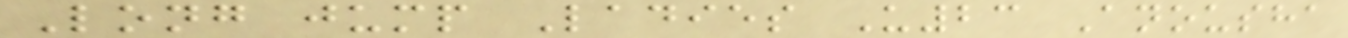Long jump Ladies U23 Anousha
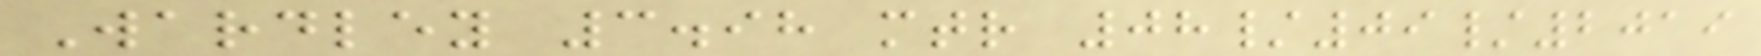Wardley 3.98 mtr 08/09/2019
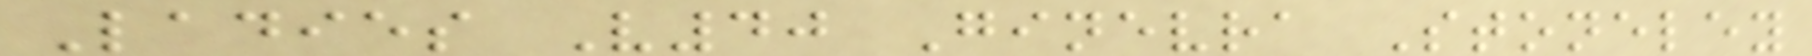Ladies V40 Ginevra Stoneley
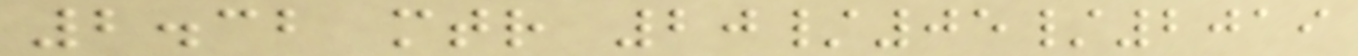2.32 mtr 20/05/2019
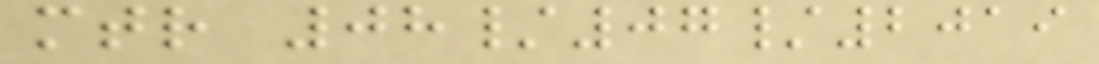mtr 08/07/2019
